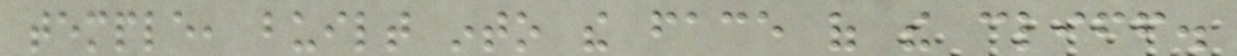temple, built into the face of the cliff.
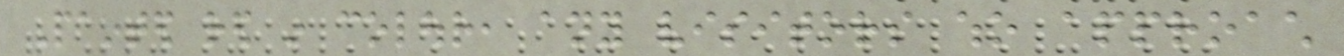Painted red in colour, any visitors who approach
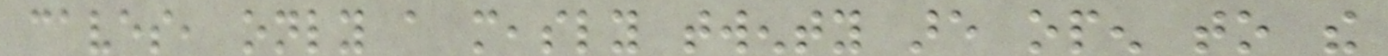caves, only a measly twenty are open to the
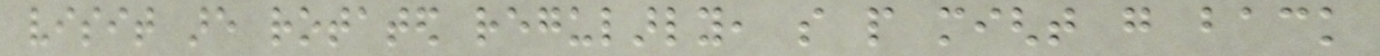visit are rotated regularly, so people might go back
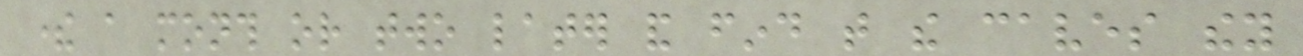there a month or two later and find that the caves they
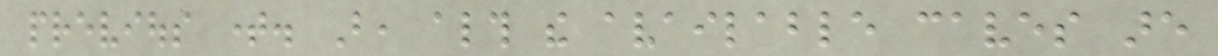previous time. But, although the available caves are
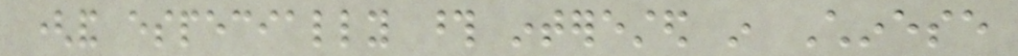(and especially those interested in Chinese
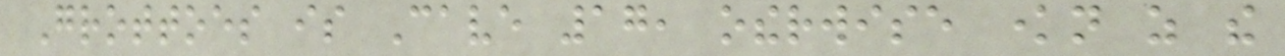Grottoes is Cave 17, otherwise known as the
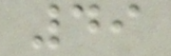49
